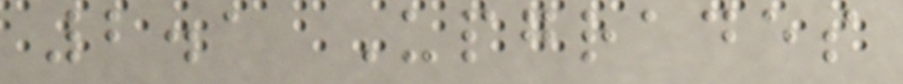2.1 Upgrades
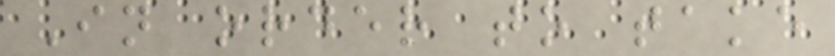In order to take
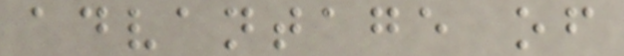advantage of
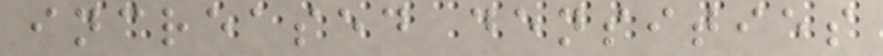increased densities
